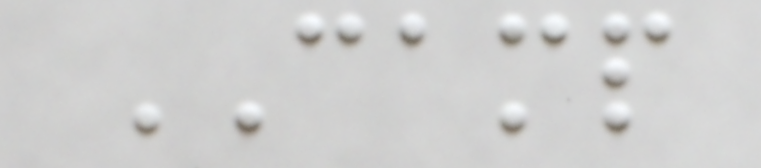CAMP
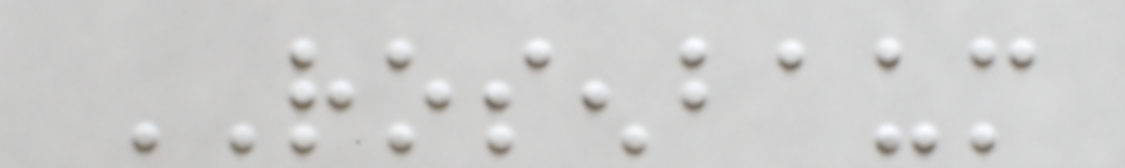ROSENBAUM
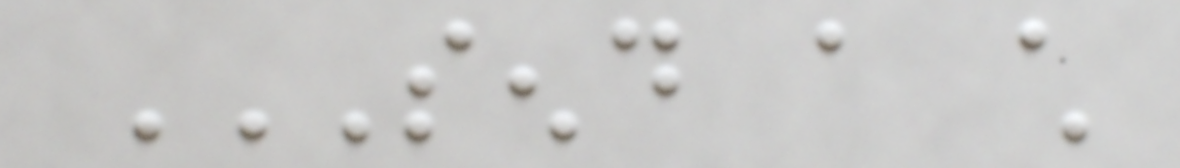SEND A CHILD
